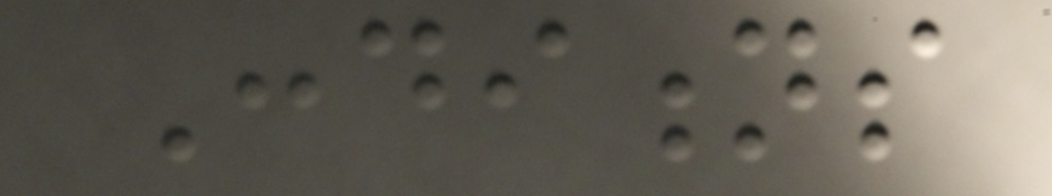Conditions
